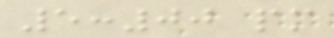5:00 pm
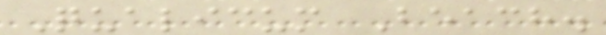Qualicum Beach.
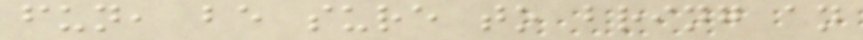fun, be sure to bring an
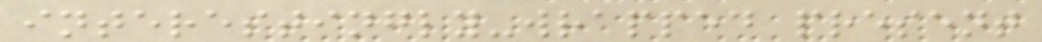interestingly-wrapped present
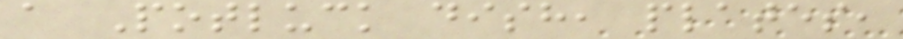a Potluck dish, plates,
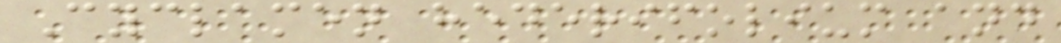Cyclamen hederifolium and
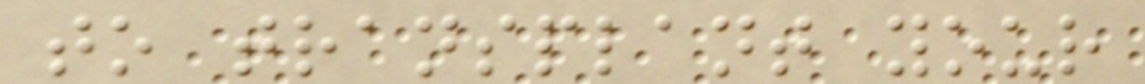to transplant your
